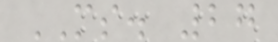MS. 27
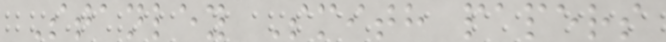Stanley Smith papers
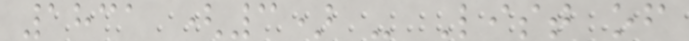1831 (3) - List of
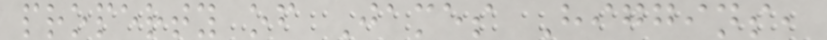property of James Higgins,
